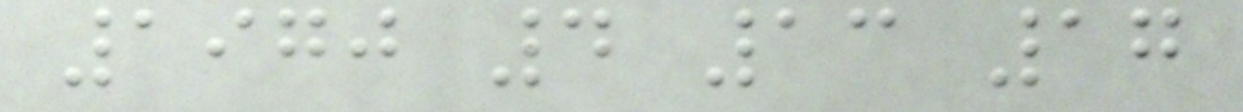1970 4 13 17
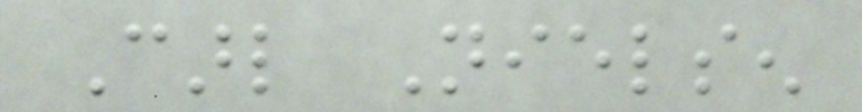Carl Nielsen
